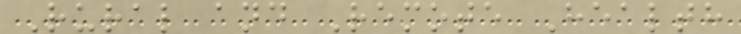Rural and Remote Health
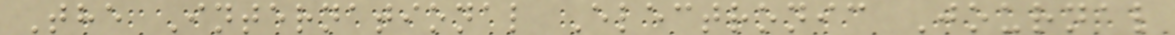The International Electronic Journal
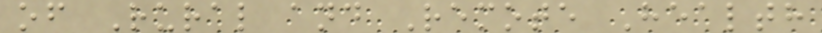of Rural and Remote Health
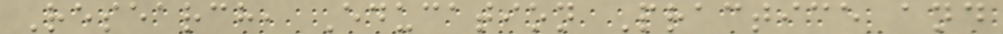Research, Education Practice and
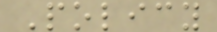Policy
